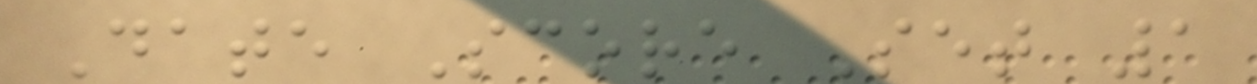Date Score Set 1
